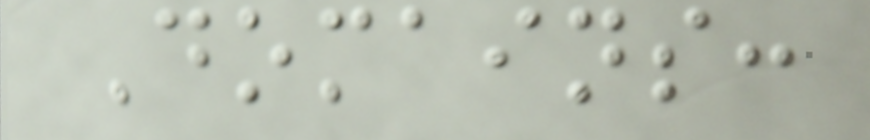Domains:
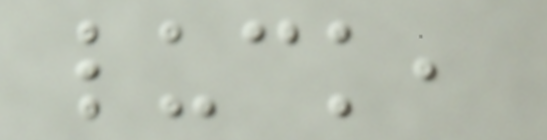luck,
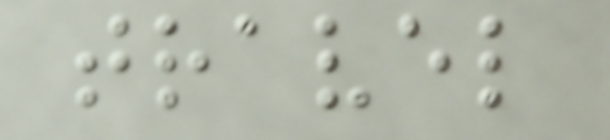travel
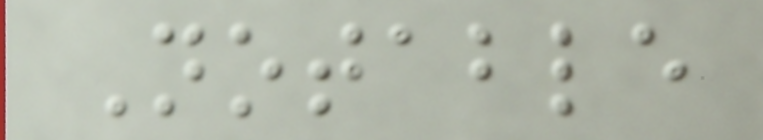Notable
